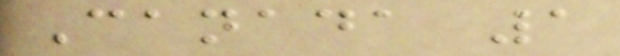Canada 1
